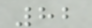82
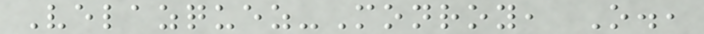Velazquez-Monroy, O.,
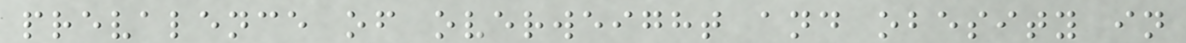prevalence of overweight and obesity in
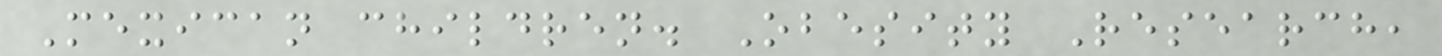Mexican children. Obesity Research,
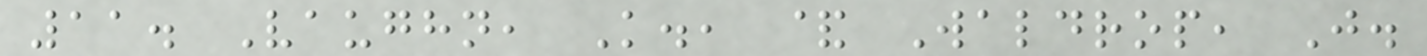11. Vaughn, K., & Waldrop, J.
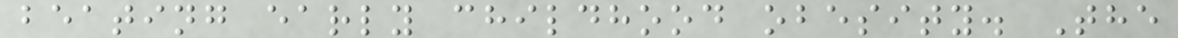beating early childhood obesity. The
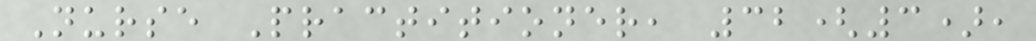Nurse Practitioner, 32(3),
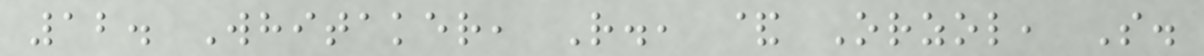12. Whitaker, R., & Orzol, S.
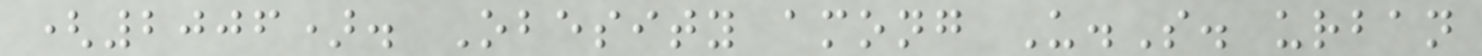(2006). Obesity among U.S. urban
